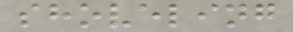shoveling
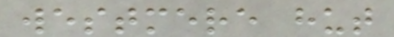westmere hut
